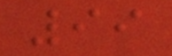99
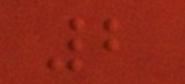2
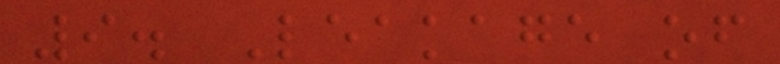9. Leakage of
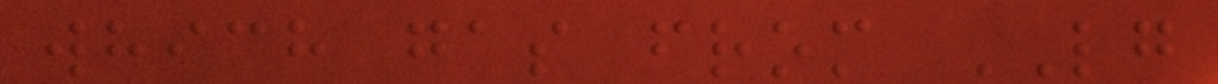which gas from LG
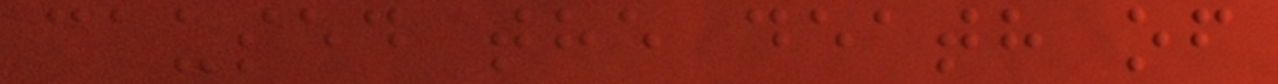caused the death of
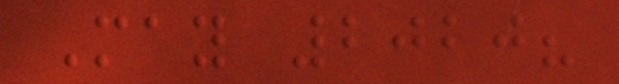May 2020?
